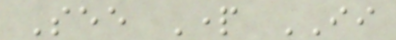See Part II
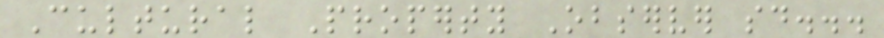Cultural Property Observer said...
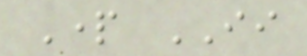Part II
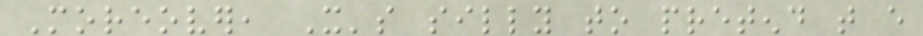Moreover, It's silly to pretend that every
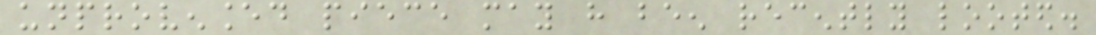unprovenanced piece may have been recently looted.
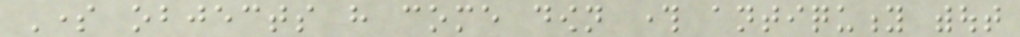Some objects have come down through antiquity without
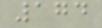174
